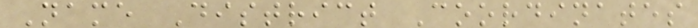Name District Coordinates
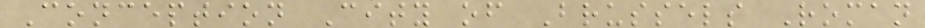Conception City of Brussels Roman
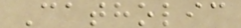Catholic
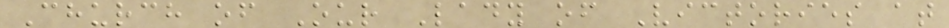Church of Our Lady of Victories at
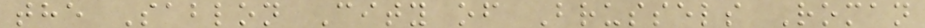the Sablon City of Brussels Roman
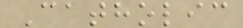Catholic
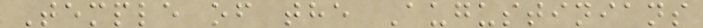Temple of the Augustinians
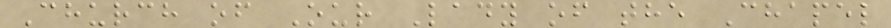Church of Our Lady of the Chapel
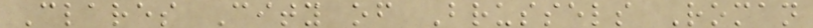Clares City of Brussels Roman
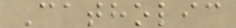Catholic
